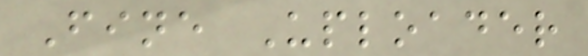Fine Uploader
